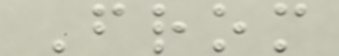From
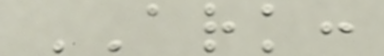ARK:
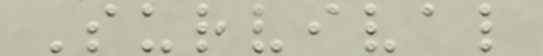Survival
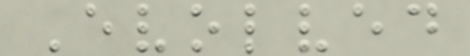Evolved
